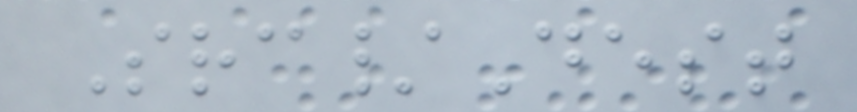Src/Dest
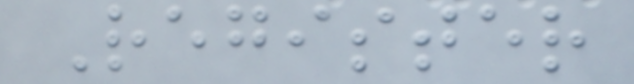Register
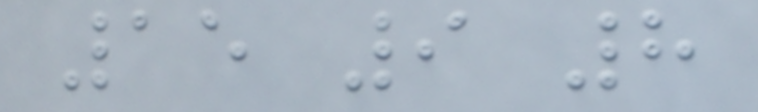15 9 8
